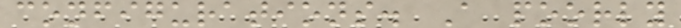configurations. A poorly
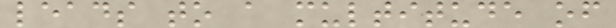leads to a multitude of
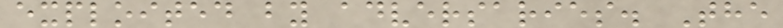exploited by adversaries. The
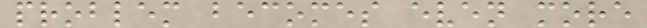problem becomes even more
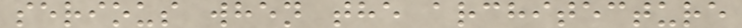serious when the architecture
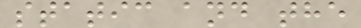static and the
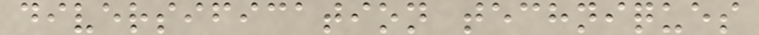diversification techniques
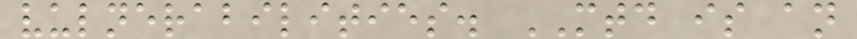vulnerabilities. MTD is an
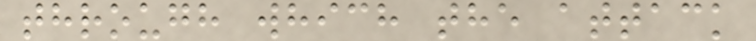through which the attack
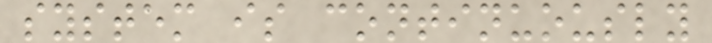system is continuously
